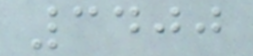3400
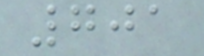701
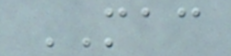MAC
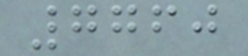7760
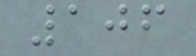106
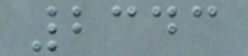2343
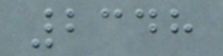2348
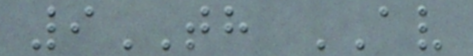9TH AV
